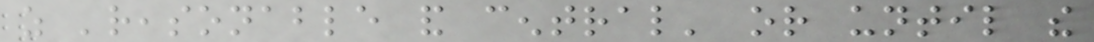as 'reasonable and central' or until the
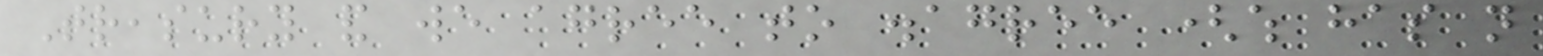Treasury and we agree to disagree (which has not
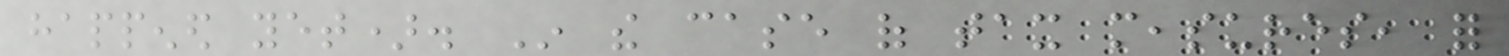happened yet). In the case of tax measures, for
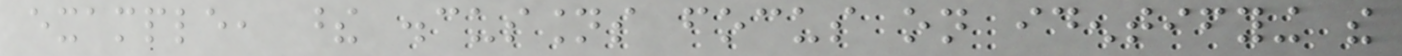example, these discussions focus on identifying the
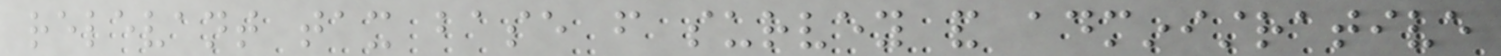relevant tax base from survey and administrative
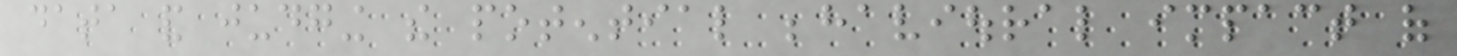data and judging the potential behavioural impact of
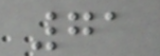71
